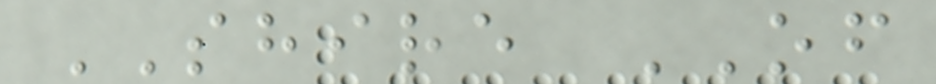SHIRE OF
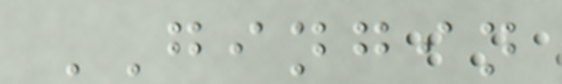GINGIN
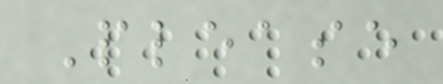Please
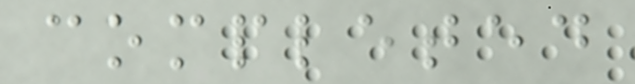completed
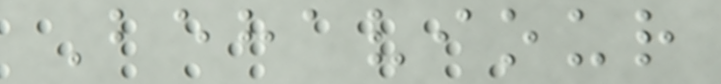Behaviour
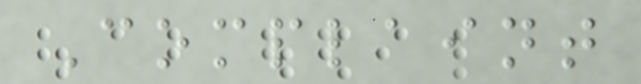Complaint
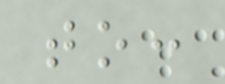to:
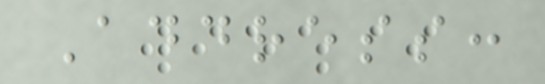Address:
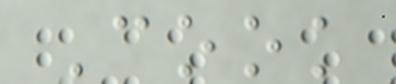Cook
